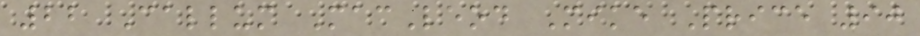22 Callum MacLeod Mike Price 90
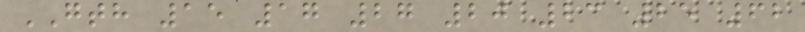GTH 15 17 27 20 23 25 62
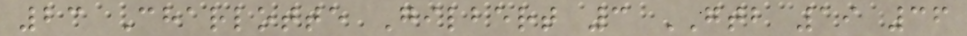23 Charlotte Gilbert 3 GTB 19 36
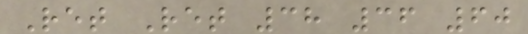Ret Ret 38 36 60
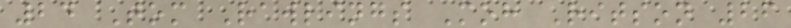24 Tom Rawlings Moh Ritson 26
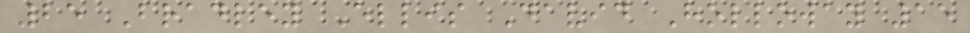25 Bradley Ellis David Holloway 15
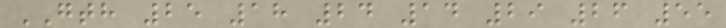GTH 25 18 24 14 29 26 55
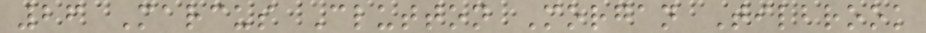26 Marcus Clutton Morgan Tilbrook
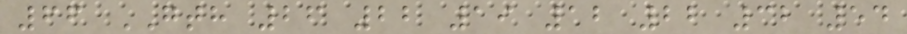66 GTH 26 22 19 12 22 32 54
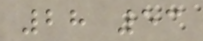28 53
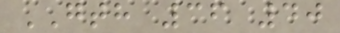GTH 36 40
